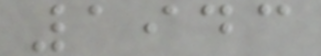1943
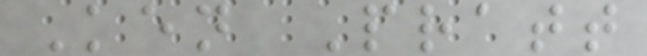Ken Pratt
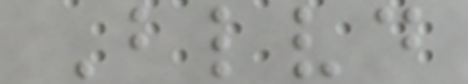Blvd
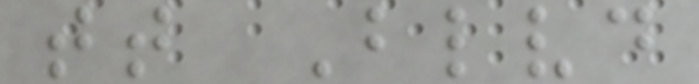tt Blvd
